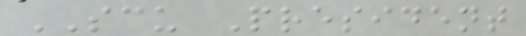SCU President
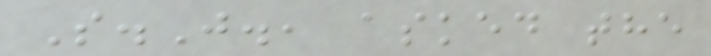S.J., asked the
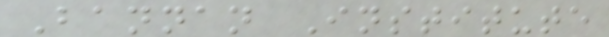Bannan Institute
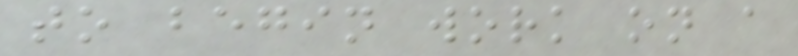to begin work on a
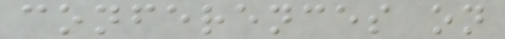conferences on
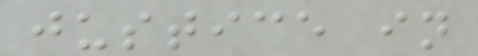justice in
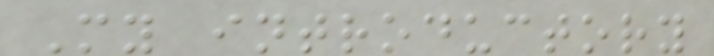My introductory
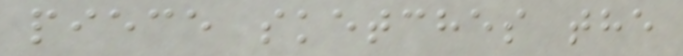piece sketches the
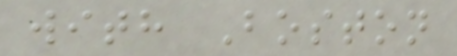with Boston
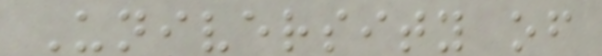University of
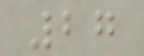27
